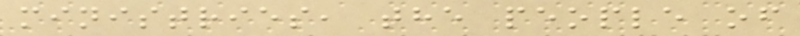ministries, the people of
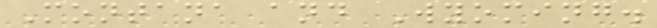Montana and Wyoming.
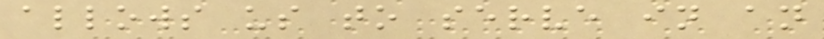allows us to serve in an
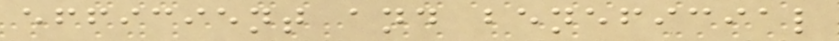efficient and beneficial
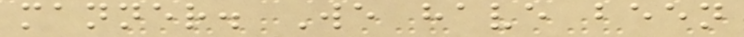manner. We have been
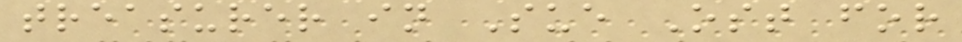treasurer in Sue Ost for
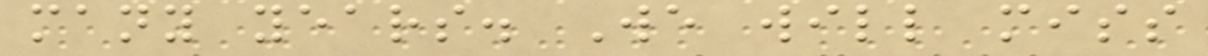many years. We will miss
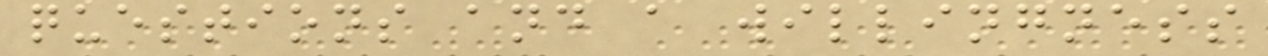questions and a willingness
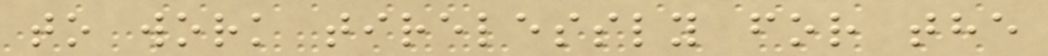to work tirelessly for the
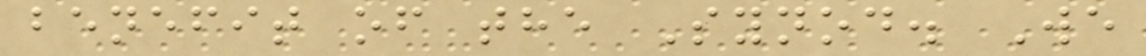benefit of the Synod. We
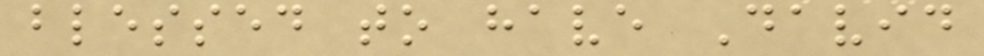blessed to have David
